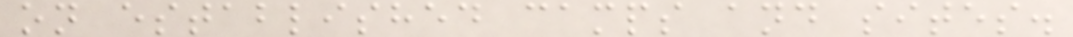on established camps and sites.
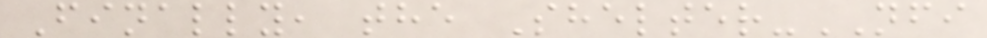Finally, the Shelter-NFI
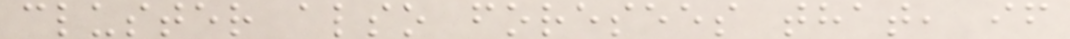cluster also foresees that, if
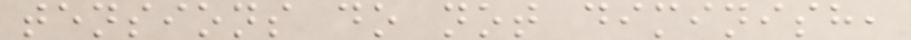tensions do not diminish,
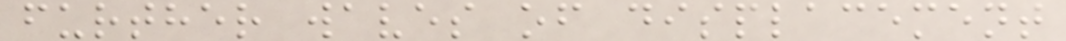further waves of displacement
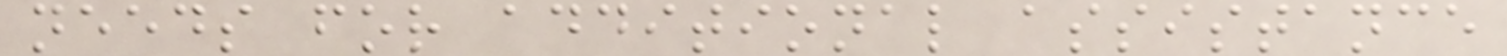needs for additional assistance
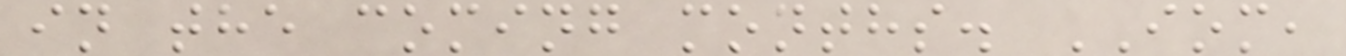in the coming months. IOM,
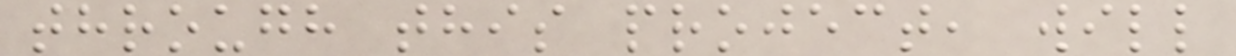through this project, will
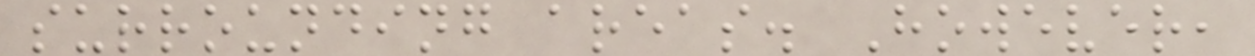surrounding areas. However,
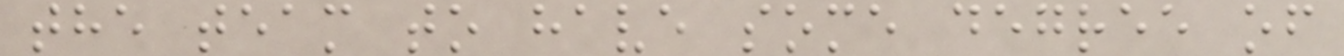the team to have some degree of
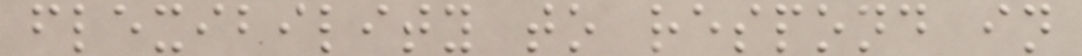flexibility to respond in
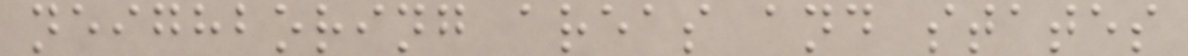neighboring areas and states
